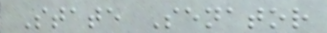State Senator
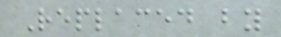Replaced by
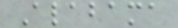Alabama
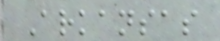Arkansas
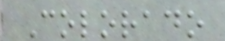Colorado
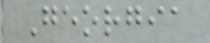Georgia
